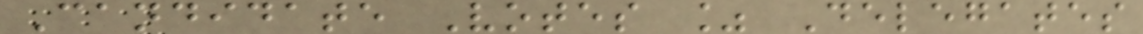Candidate Votes % Delegates
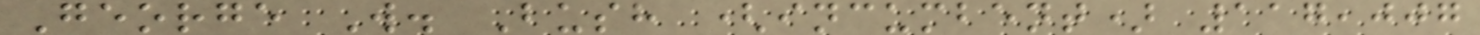George W. Bush (incumbent) 117,007
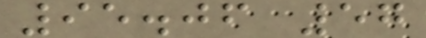95.06 57
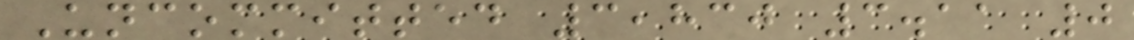Uncommitted 3,830 3.11 0
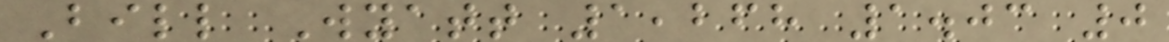Bill Wyatt 1,268 1.03 0
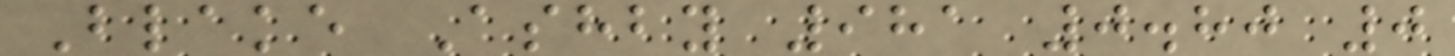Blake Ashby 981 0.80 0
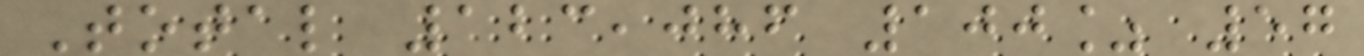Total 123,086 100% 57
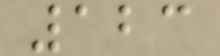123
